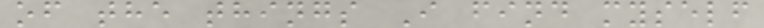of the things I find myself
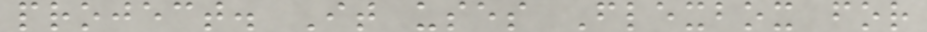project. It uses Flexbox for
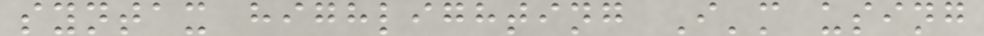syntax highlighting I'm using
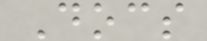Docs
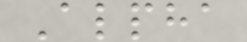Alpha
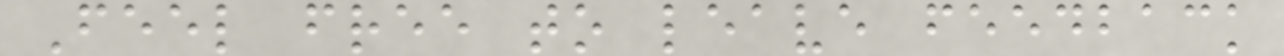Feel free to leave feedback
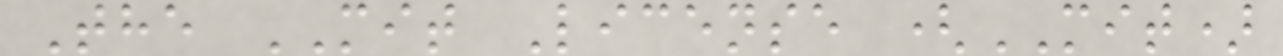The MIT License (MIT)
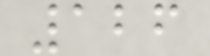126
